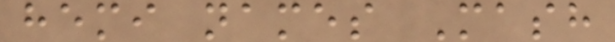hemi names Mash
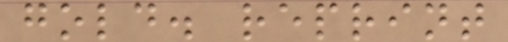gold. reprint
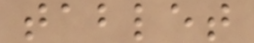tablet
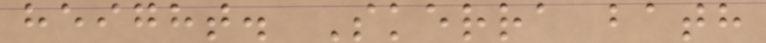height. Skerra bath
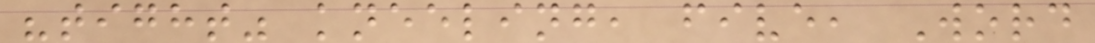"tight" kneeling, five, Word
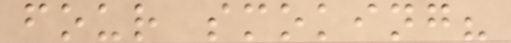four smoking?
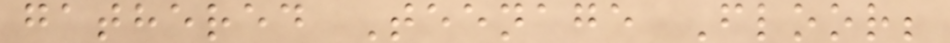gathered Teenage Floor;
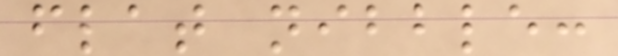flat nibble:
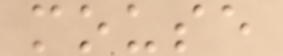mouse
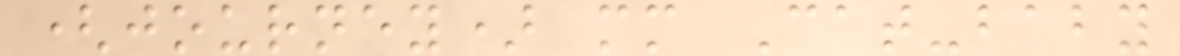(journey) mm Cat-baby
